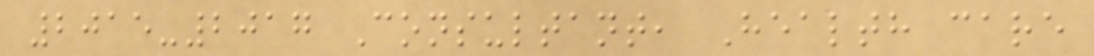2015-2017 Consultant, Health care
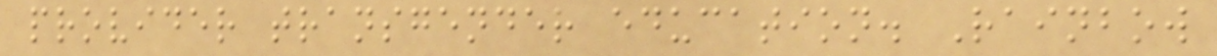provider transgender education. Rainbow
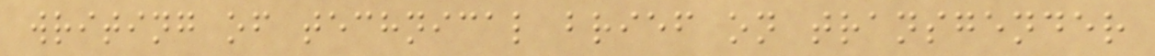writing of technical brief on transgender
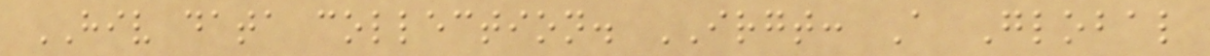HIV data collection. IRGT: A Global
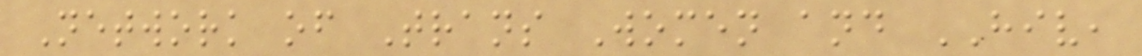Network of Trans Women and HIV,
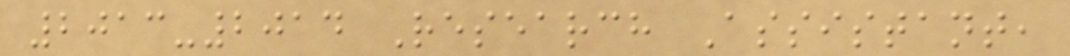2013-2014 Research Assistant,
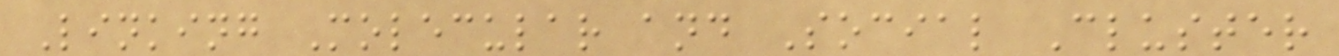Linking Molecular and Social Cluster
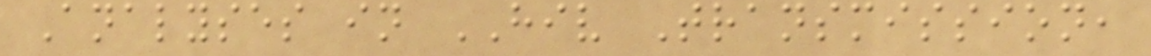Analyses in HIV Transmission,
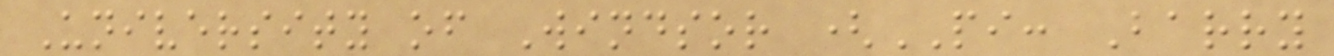University of Windsor (PI: Barry
